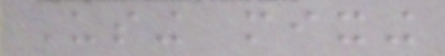Using mixing
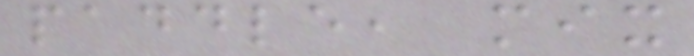paddle, mix
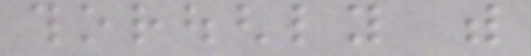thoroughly with
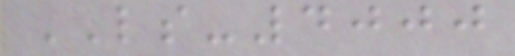LS-4000
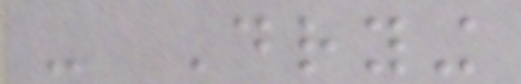- Drying
